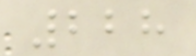228
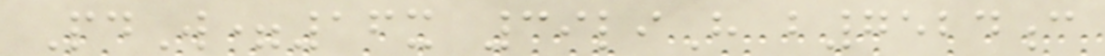PdW=16x 39liH b7524c
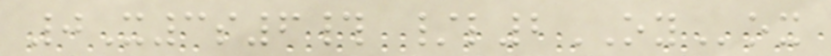0X3s6# /l2OYox
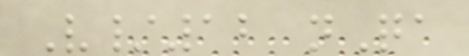V/12 nQa
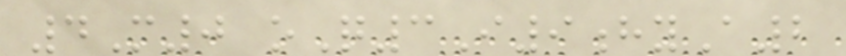4M0 oQ3I9hyA2
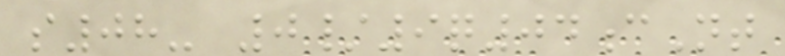s08- 0/9q04cNt
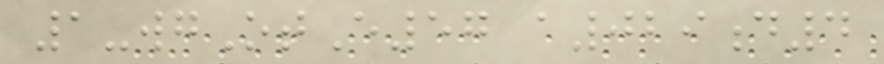1-wgOtE57 a029d4
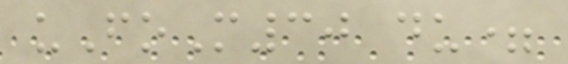uFoM30 du=
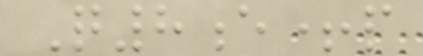Q8e+p
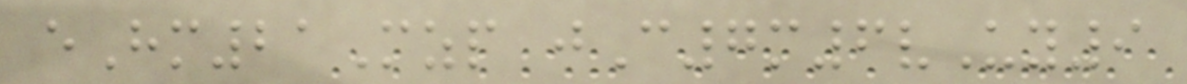eHm21Mzp jC7m6vUy9
